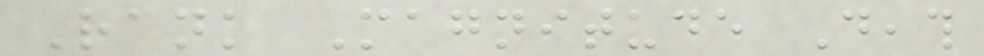Rank Magnitude Death
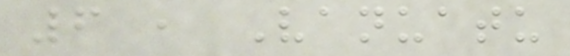6 , Vanuatu
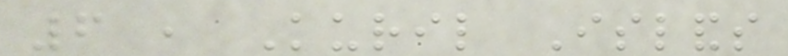6 , Kuril Islands
